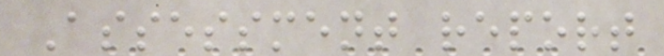Assessment report
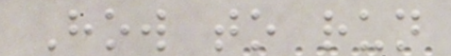How to run
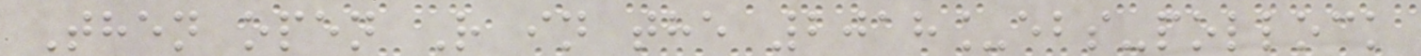Then open R in the 2018_ebs-pollock
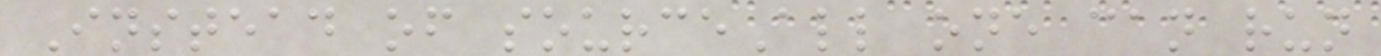Instead of sourceAll one can run
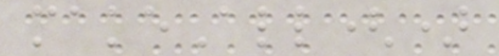makeAll()
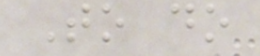To do
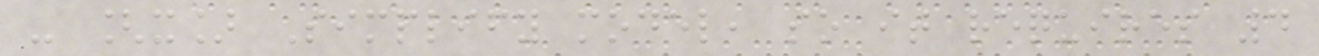- [x] Simplify model, so it requires 4
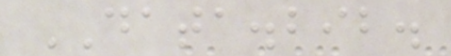DATA.bib.
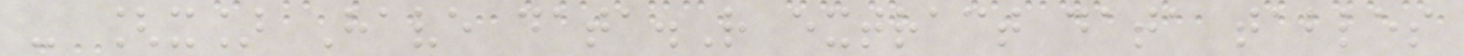- [x] Have data.R extract data tables
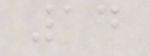14
